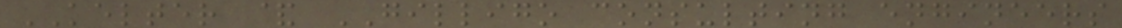KELTER & GILLIGO consulting engineers
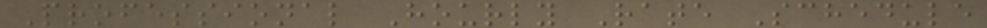Professional Hourly Rate Schedule
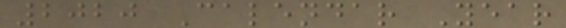2020 Calendar Year
